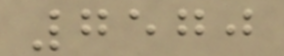7570
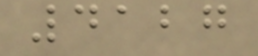4127
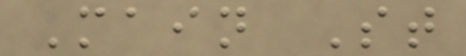Main St
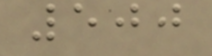500
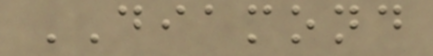DIAMOND
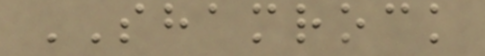SHAMROCK
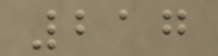217
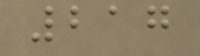217
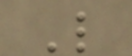L
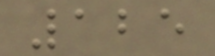125
